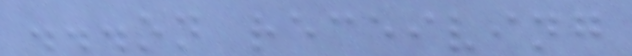...on receiving
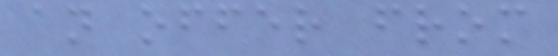an offer from
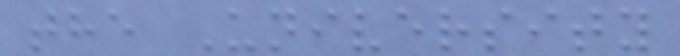the University
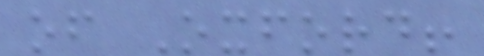of Oxford!
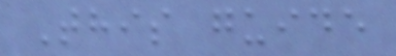This guide
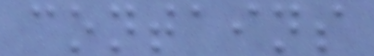contains
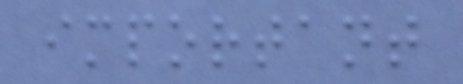important
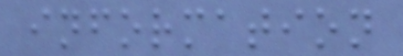information
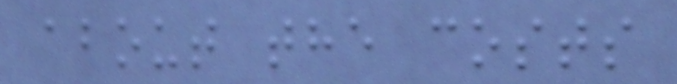about the costs
